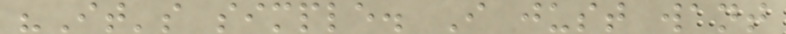"It's simple. I just want
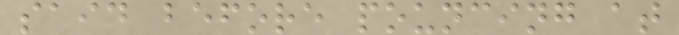said before pouncing at
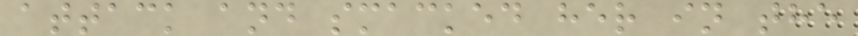attack and smacked her in the
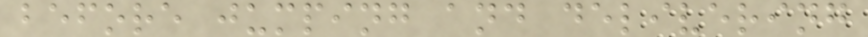before jumping and delivering
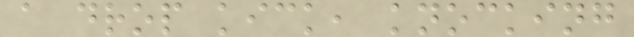a drop kick, knocking
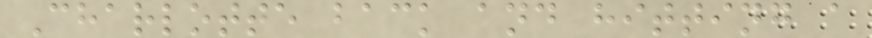Charlotte back and hitting a
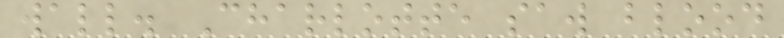wall. Charlotte saw blood
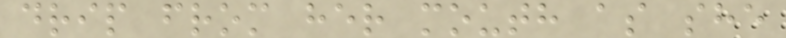drip from her mouth as she
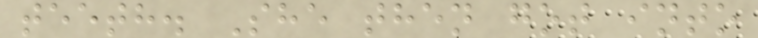teeth. She then got into
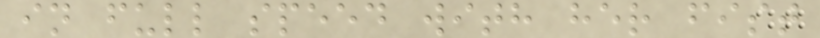in full speed with her fist
